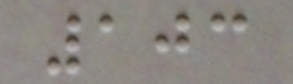103
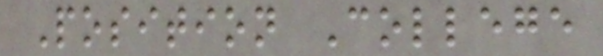Position College
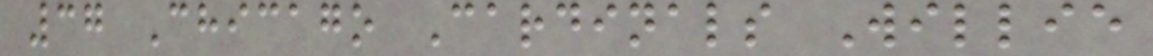37 Chicago Cardinals Willie
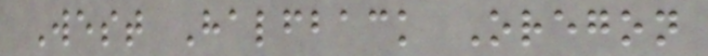West Halfback Oregon
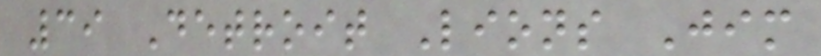39 Detroit Lions Jim
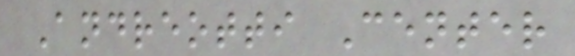Andreotti Center
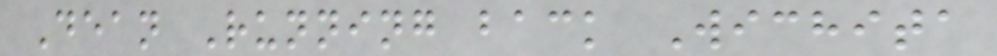Dean Running back Wichita
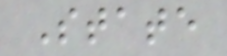State
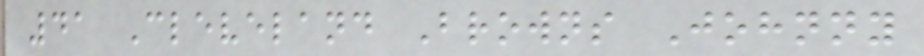41 Cleveland Browns Johnny
